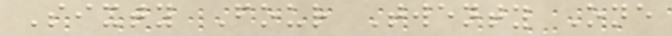Sixty Four Twenty One
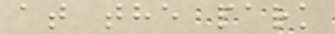at the park
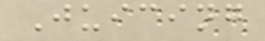Juicing
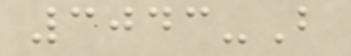3043-B
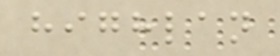highlan
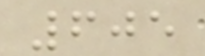605
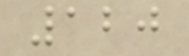120
